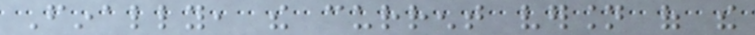Finally, the current version of the
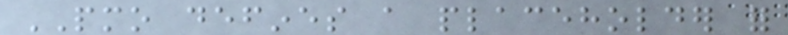PMO defines a placeholder for
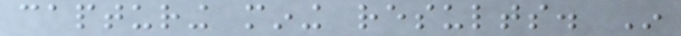capturing mining results. In
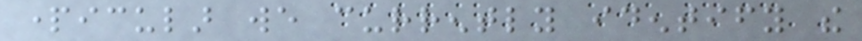particular we currently identify the
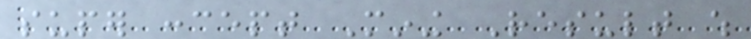super concept Mining Result which
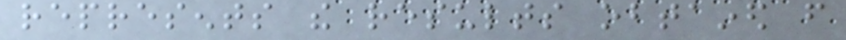represents the results obtained from
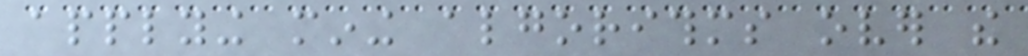applying mining algorithms over the
